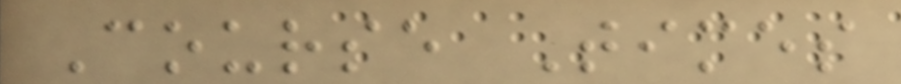Course Times
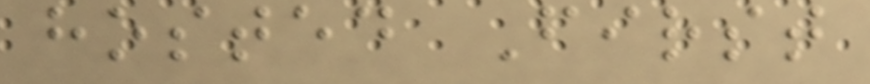hosted First
